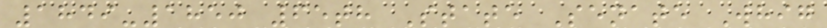1849-1850 65th State Senate Whig
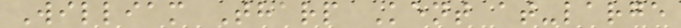William Tharp Kent at-large
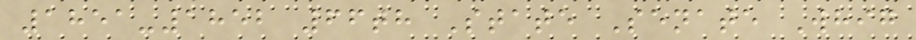1851-1852 66th State Senate Whig
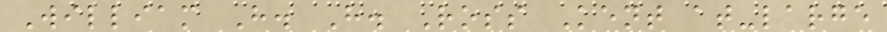William H. H. Ross Kent at-large
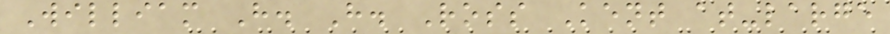William H. H. Ross Kent at-large
